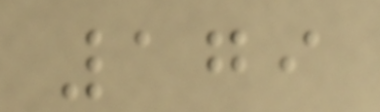179
